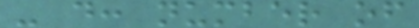- d: number of
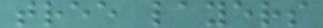tree layers
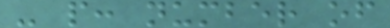- p: number of
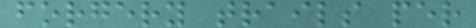forgery trails per
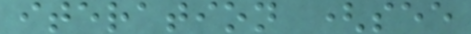iteration (see
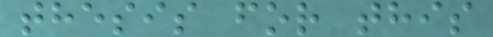thesis for this
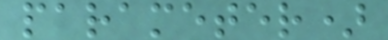parameter)
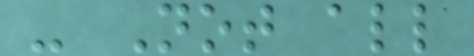- Not all
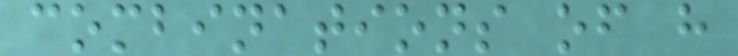combinations of h
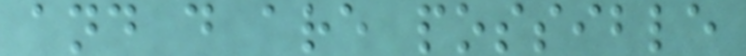and d are possible
